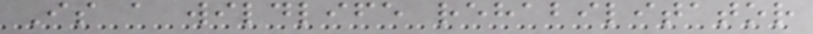Is a wildlife rehabilitator
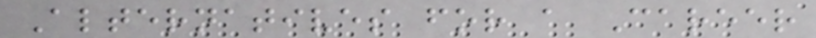Alternatives for a Career
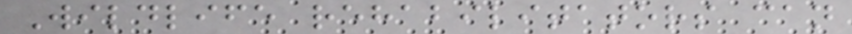Wildlife rehabilitators can
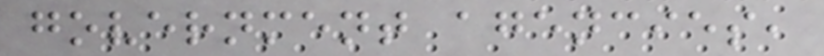government agencies,
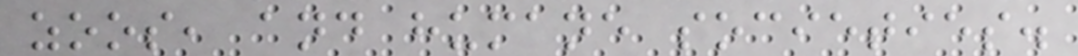zoos, and humane societies.
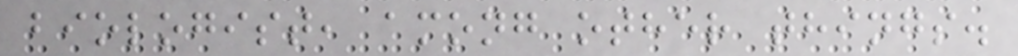biologist, among other things.
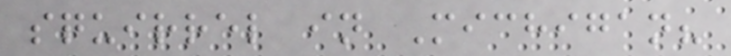squirrel in Michigan?
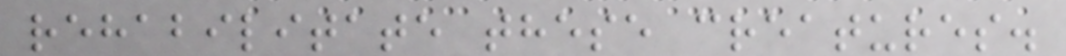rehabilitate these creatures.
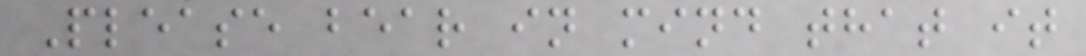Please bear in mind that it
